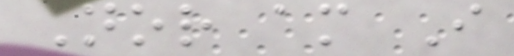Nor am I
